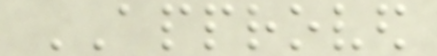APPROVED
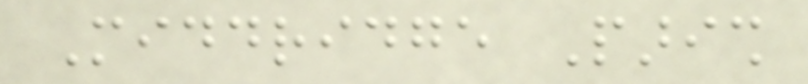Middridge Parish
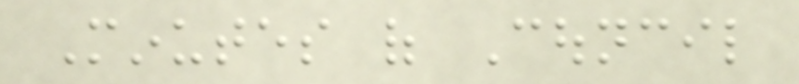Minutes of Council
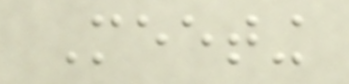Meeting
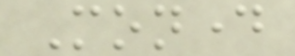Monday
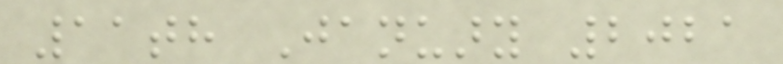11th January 2021
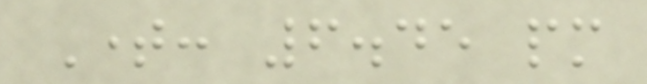Time: 6.45 pm
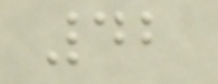42
